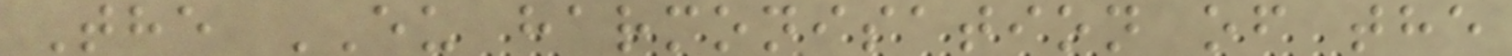The EU harmonisation of the
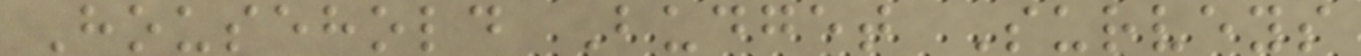Household Budget Surveys
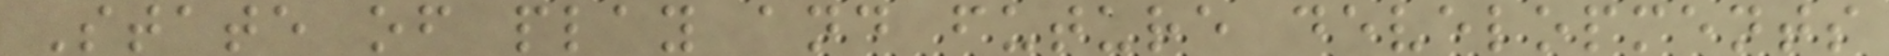State of play and future developments
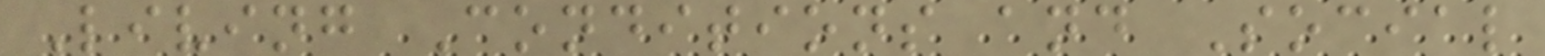Living Conditions and Social
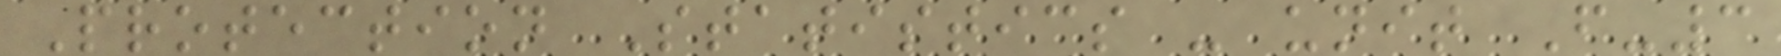Protection Statistics - unit F-3
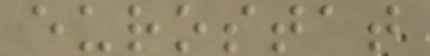eurostat
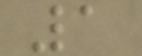1
